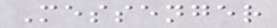Messenger
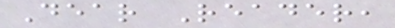Dear Reader,
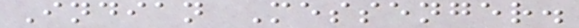Indian Messenger.
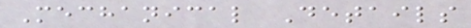Mechanical Details
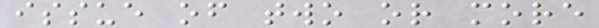issue of two or more
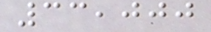33,000
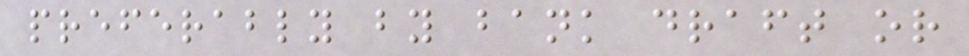preferably by bank draft or
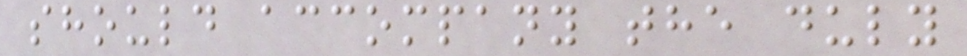should accompany the duly
